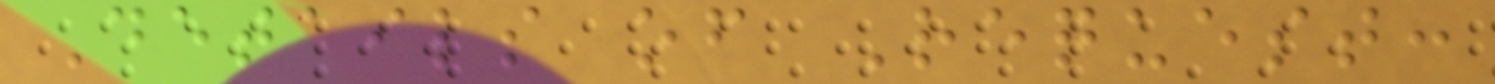Details of Request:
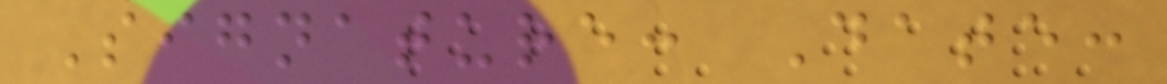Signature: Date:
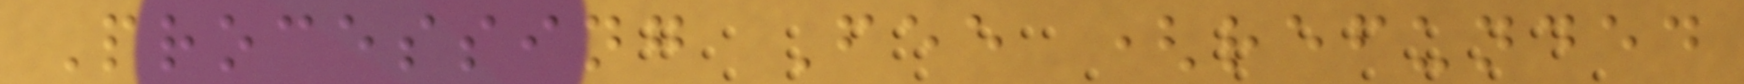Processing Fee (refunded
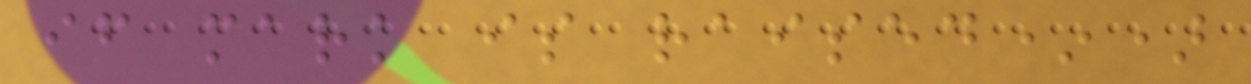if mark is raised*)
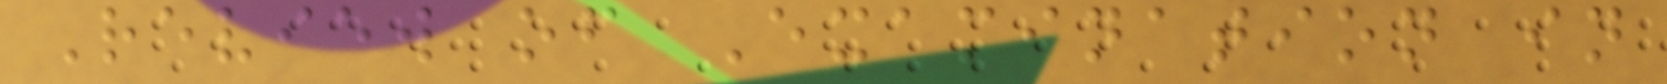Review of Examination in
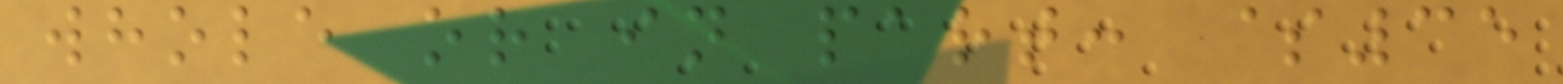whole or in part: $35
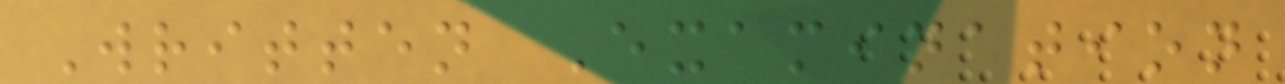Written Examination
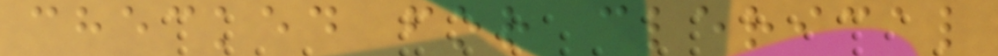checked for clerical
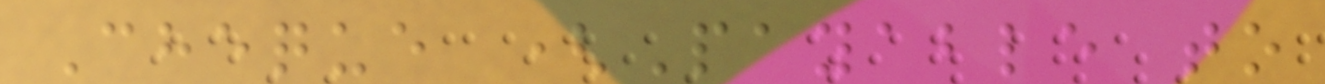Cheque (Payable to
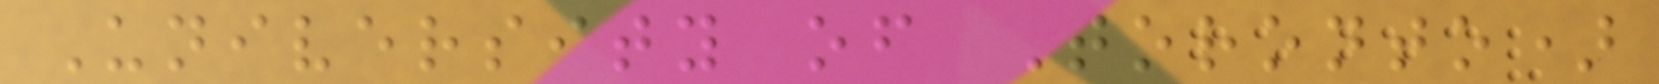University of Toronto)
